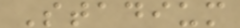Stadium
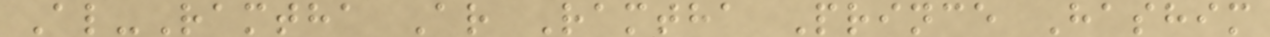Al-Ramtha Ar Ramtha Prince Hashim
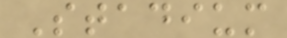Stadium
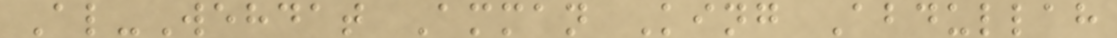Al-Wehdat Amman King Abdullah
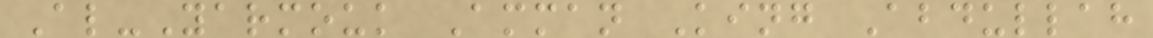Al-Yarmouk Amman King Abdullah
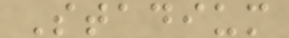Stadium
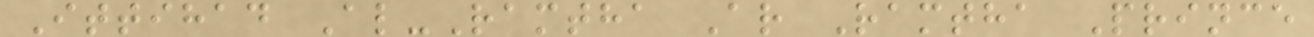Ittihad Al-Ramtha Ar Ramtha Prince
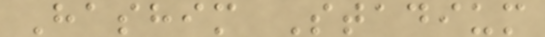Hashim Stadium
